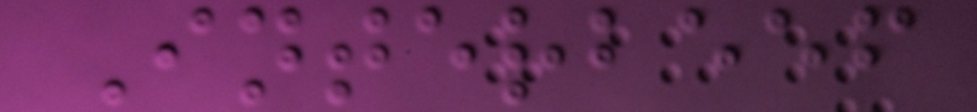Interbeef
